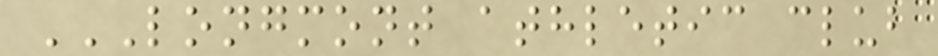LONGMONT ATHLETIC CLUB
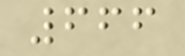666
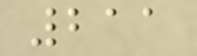211
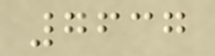7637
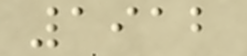1912
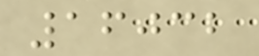16032
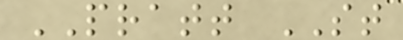PRATT ST
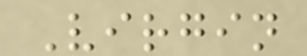Virgin
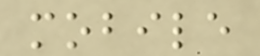mobile
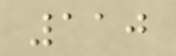110
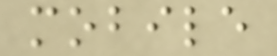mobile
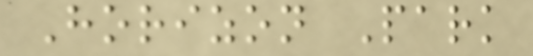Horizon Park
